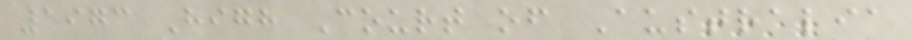1973 High Court of Australia
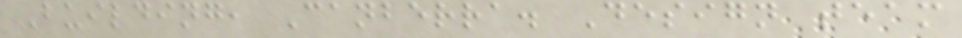Building, Canberra. Design team
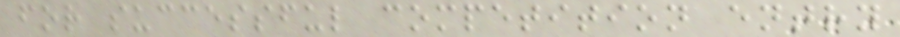for successful competition entry
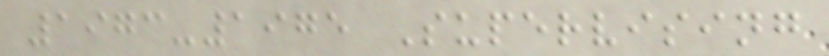1973-1975 Supervising
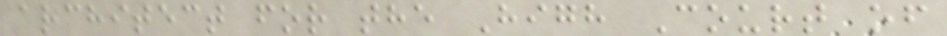architect for the High Court of
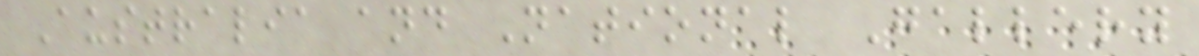Australia and National Gallery
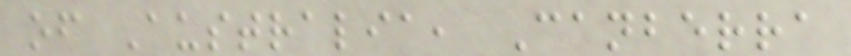of Australia, Canberra
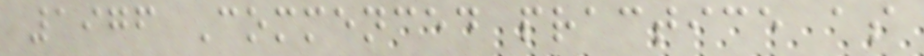1976 Commenced practice as
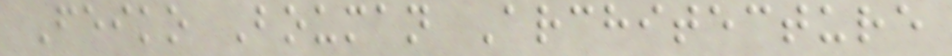Feiko Bouman Architecture
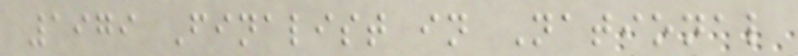1979 Finalist in National
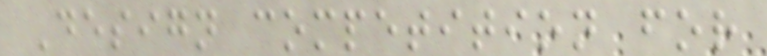Design competition for
